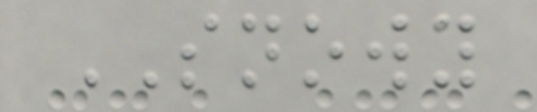SNOWY
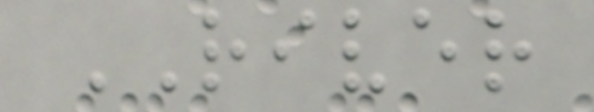RIVER
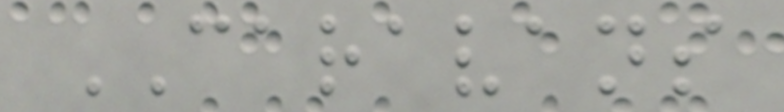CARAVANS
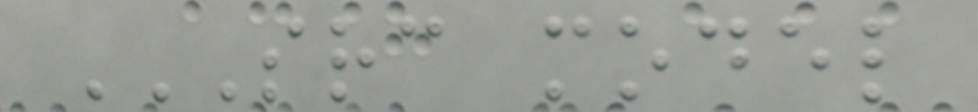SRC MODEL
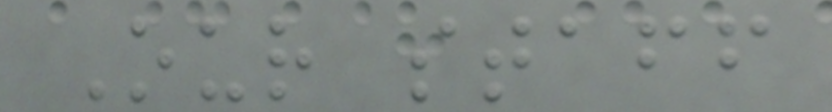Our staff
